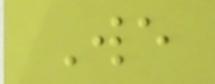We
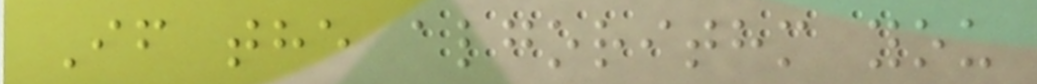If the algorithm you
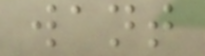want
